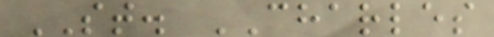ST. CHARLES
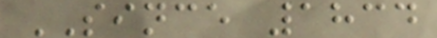SINCE 1834
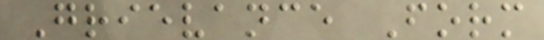Grievance Form
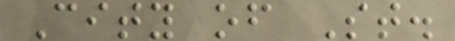City of St.
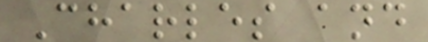Charles and
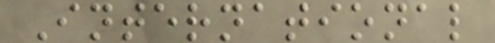International
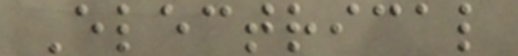Electrical
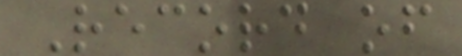Record of
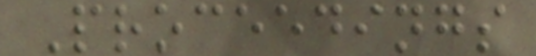Proceedings
